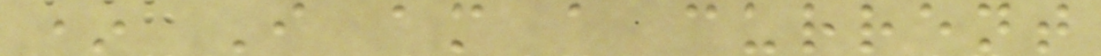* I am a current
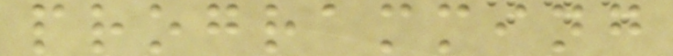programming
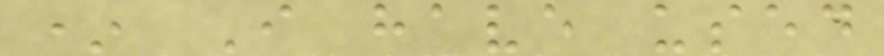* I have used
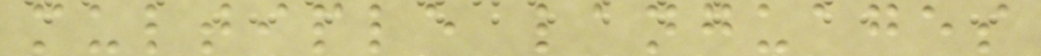multiple languages
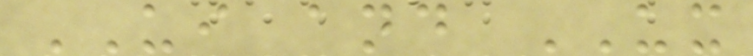UI and UX
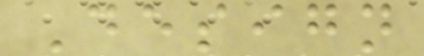Design
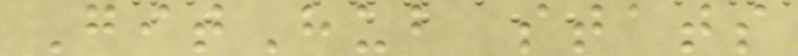GitHub stats
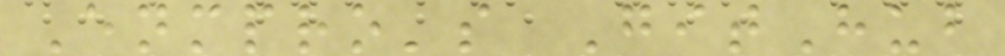Enmpro's GitHub
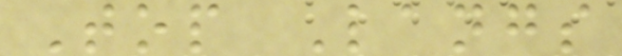Top Langs
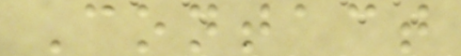Contact
